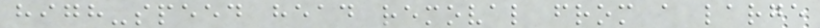high-speed head removal from a large
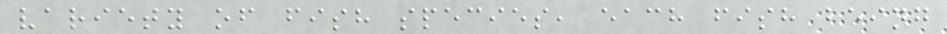variety of fish species, each fish being
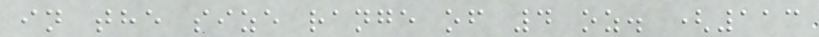in the size range of 4 oz. (113
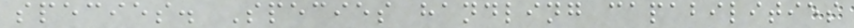species. Species handling capabilities
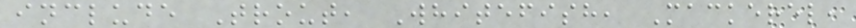include Trout, Whitefish, Mackerel,
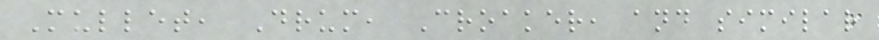Mullet, Drum, Croaker, and similar
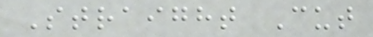Straight Cut
